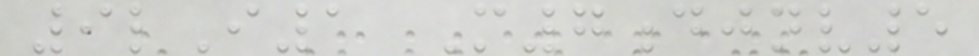9lI1 M7djnv5
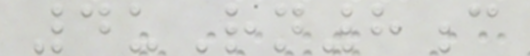4uRn8c
